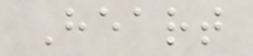Heart
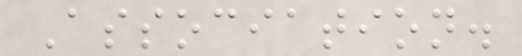Association.
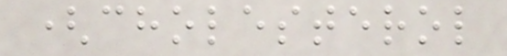(cholesterol
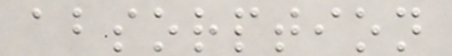absorption
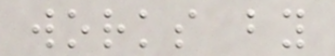works by
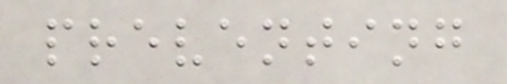preventing
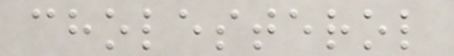cholesterol
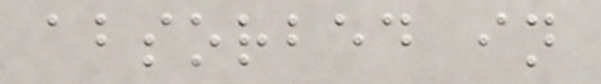absorbed in
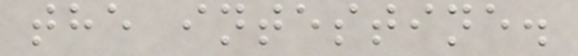the intestine.
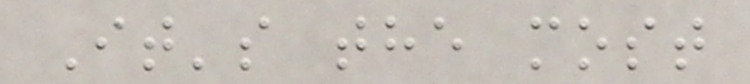It's the most
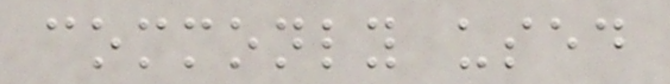commonly used
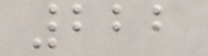222
